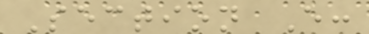Section E:
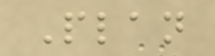Plan
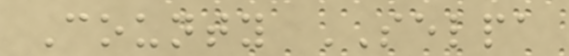County SELPA
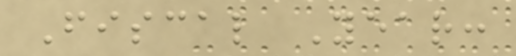Fiscal Year:
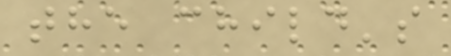the child's
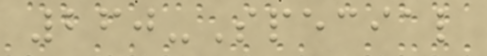260-Special
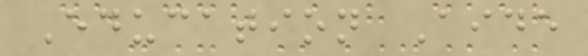Education Aide
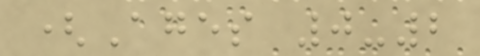(Ages 0-2
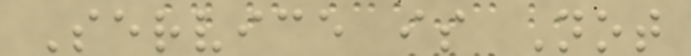Service is Not
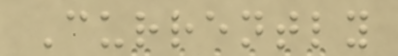Currently
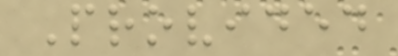Provided
